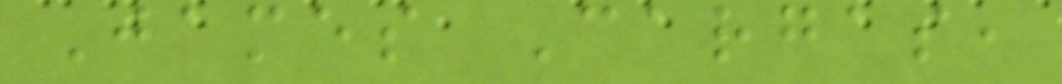James Cargas,
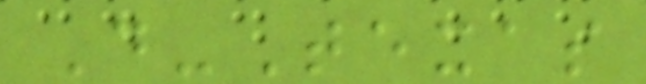D-Texas
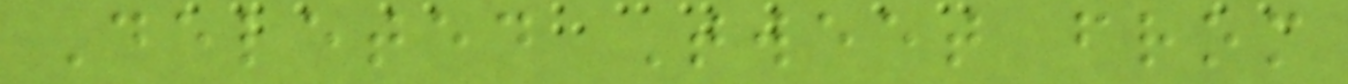Deleted Tweet from
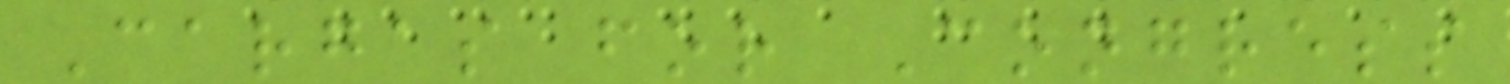Cargas for Congress
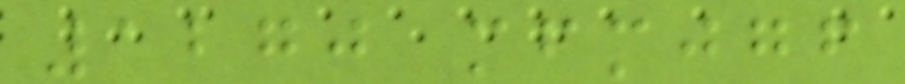1270 mfmjgf
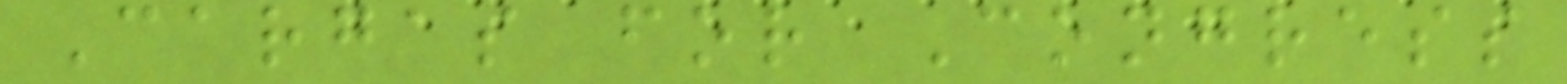Cargas for Congress
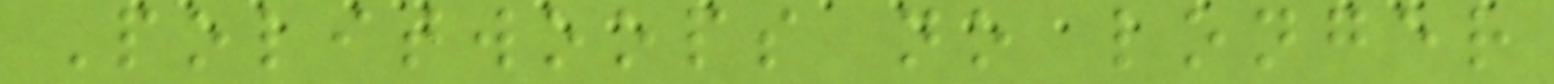Politwoops no longer
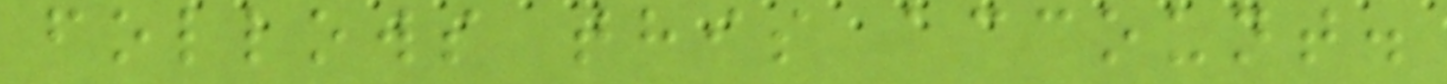follows this account.
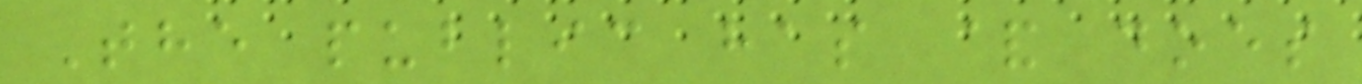The public has & does
